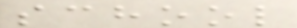school
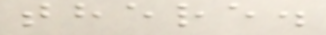there.
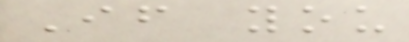If you
